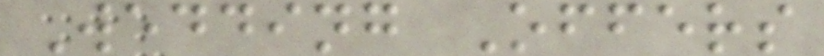Wedding Offers
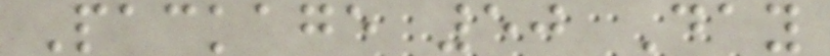Package 50 Day
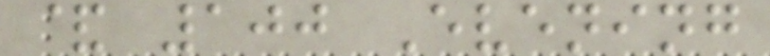& 100 Evening
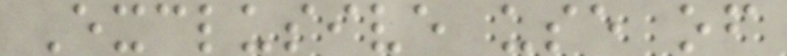Exclusive use of
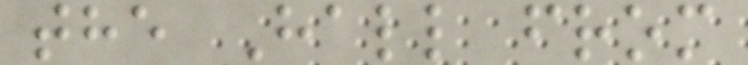the Hall from
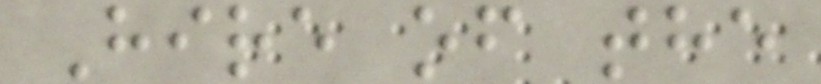Hire of the
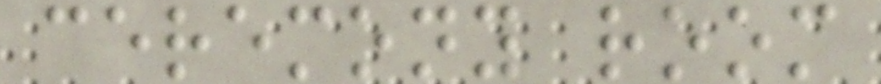ceremony room
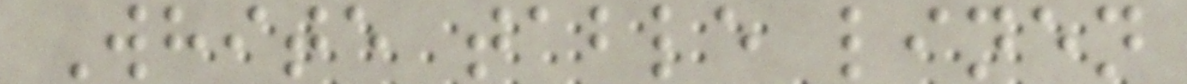White table linen
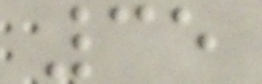35
